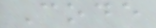Code
